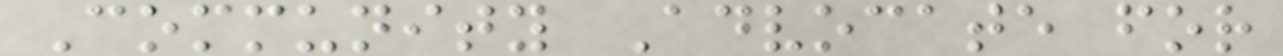Community Advocate for
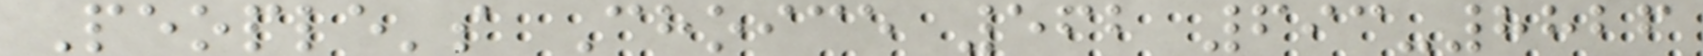People's Choice 562 693-8826
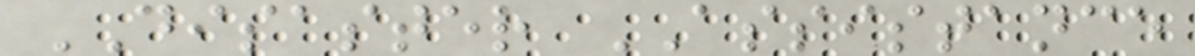DISASTER ASSISTANCE
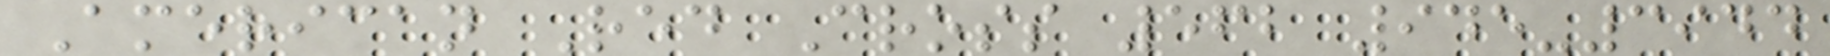American Red Cross 562 945-3944
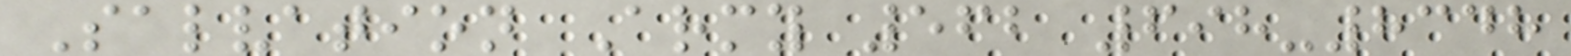Salvation Army 562 698-8348
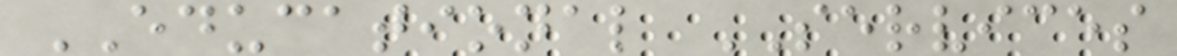EDUCATIONAL SERVICES
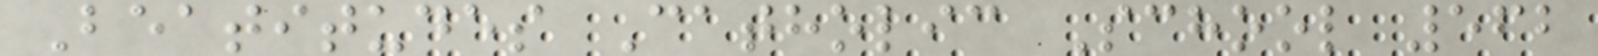Beatitudes Catholic School 562
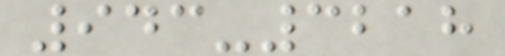943-3218
